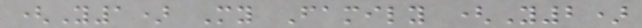(Y1) My Family (Y2)
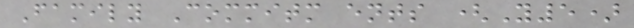Family Commitm ents (Y5)
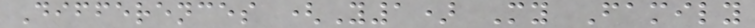Differences (Y1) My Family
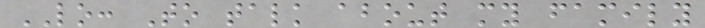LO: To talk about my family
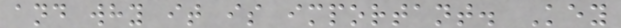and why it is important. Key
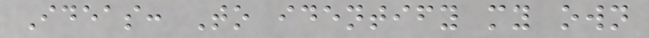Ideas: To identify my own
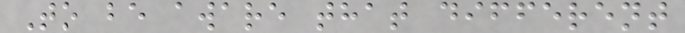To be aware that different
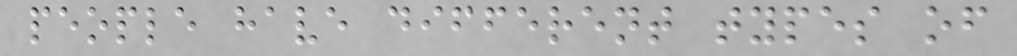people have different types of
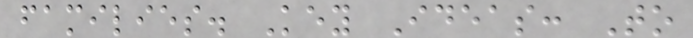families. Key Ideas: To
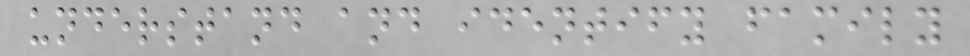understand and identify family
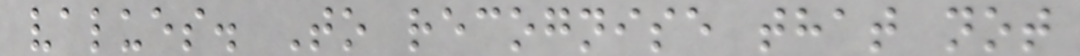values. To recognise that not
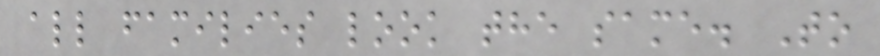all families look the same. To
